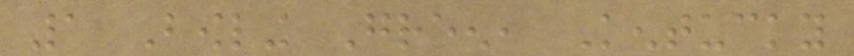1 Bowling Green, Kentucky
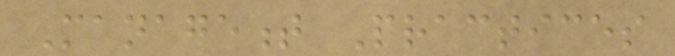Management Practices
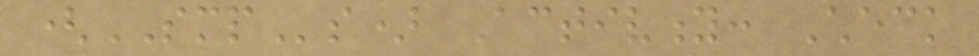(SMPs) Activity: Check
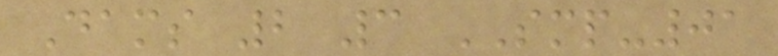Dams 2 3 SMP-01
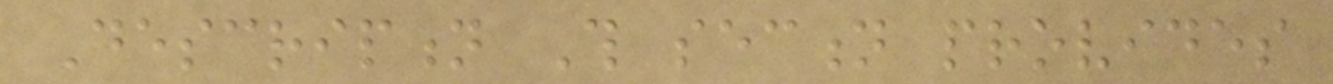Description This section provides
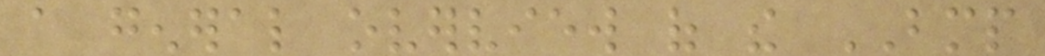a general overview of the BMP
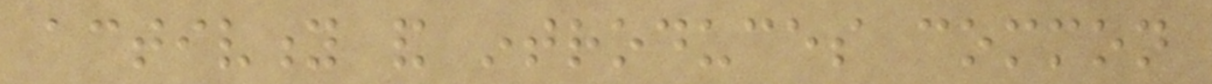activity and introduces common
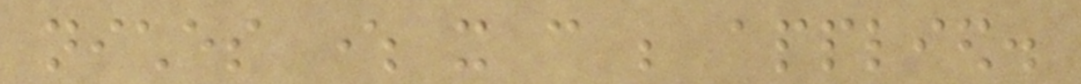niches where it can be applied.
